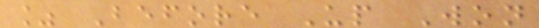% Before Up Won
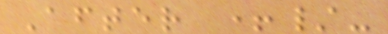After +/-
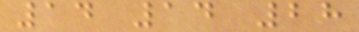14 14 28
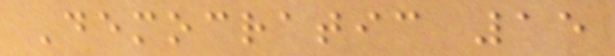Democratic 15
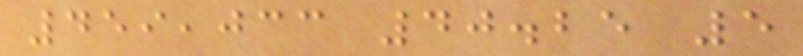459,033 40.25 5
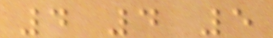4 4 5
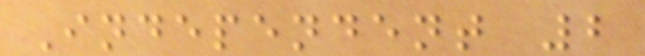Independent 2
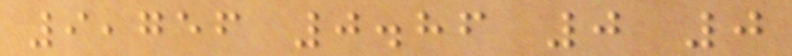9,756 0.86 0 0
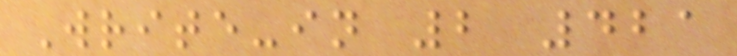Write-in 2 421
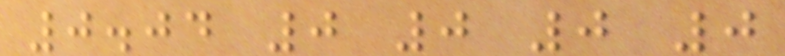0.04 0 0 0 0
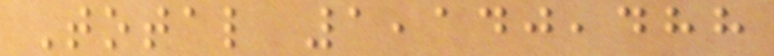Total 1,140,488
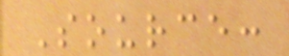Source:
